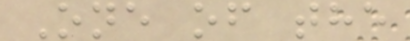One of the
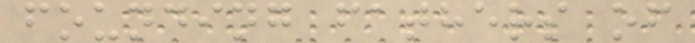founding fathers of
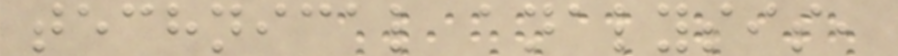technical analysis,
